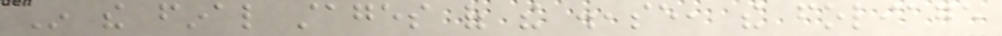In the final stages of the disease, the foliage
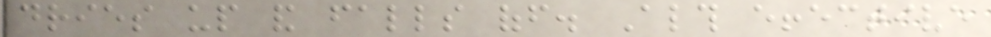dries up and falls off. Although effective
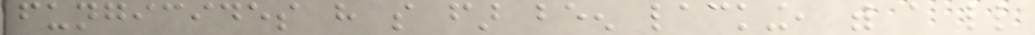fungicides have so far been lacking, with a little
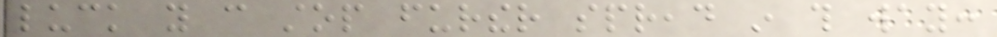luck you can stop further spread in this way:
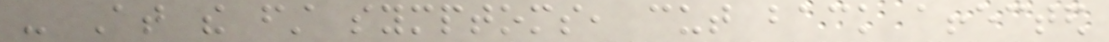- At the first symptoms, cut back affected
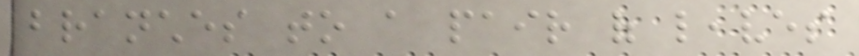branches to a pair of leaves
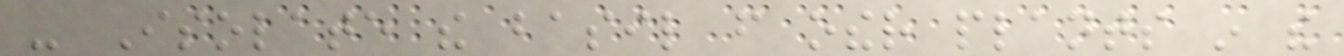- Isolate the basil from other plants in the
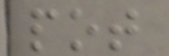pot
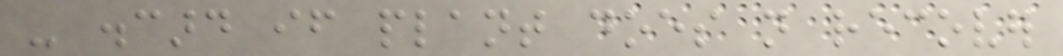- discard if plant does not recover
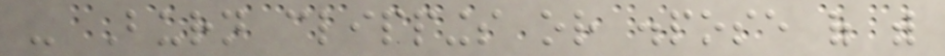- Burn clippings or dispose of with
